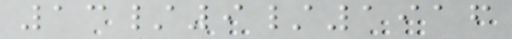13/9/1916
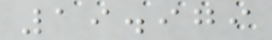19.979
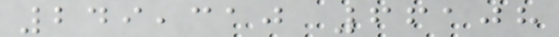249,310 66108
